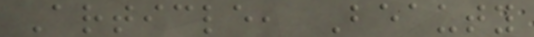Article, Beauty
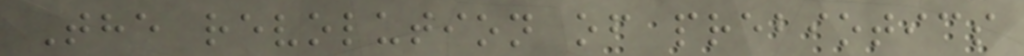The revolution of prebiotics
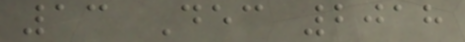13 Dec 2018
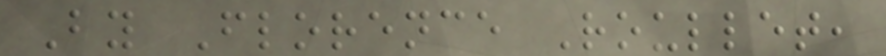By Florence Roullet,
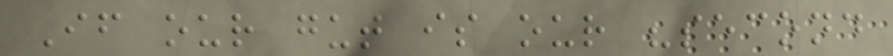If our gut is our "second
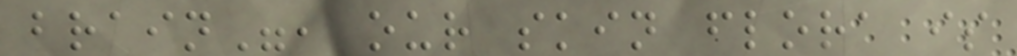brain", our skin flora is
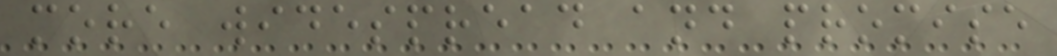more widespread and promise
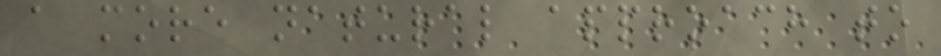a more natural approach to
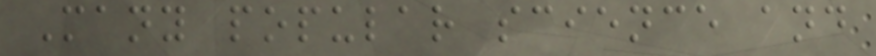Many popular science and
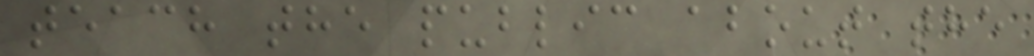teach the public about the
